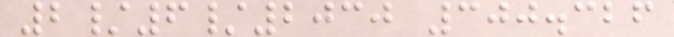2/6/2030 300.326
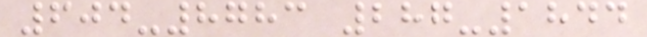604-8783 287-1844
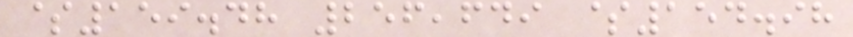$159.48 256,649 $154.98
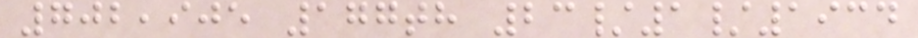702,905 177th 23/1/1934
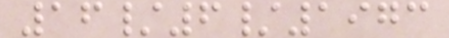16/6/1973
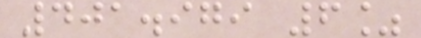401.979 6%
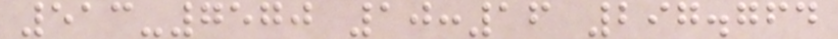513-7570 10:16 297.764
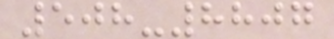508-8807
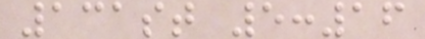131st 5:16
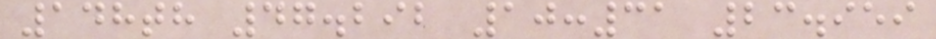148th 47.292 10:31 23.959
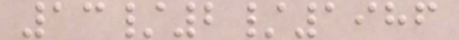13/2/1986
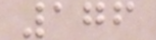176
